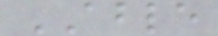ABLE
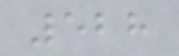528
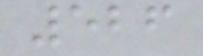526
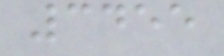3455
